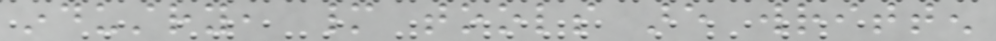industry, many tools are written
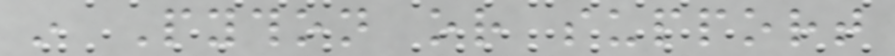in Python or support
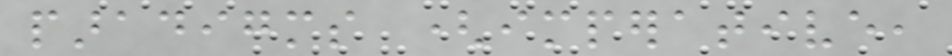paradigms (imperative,
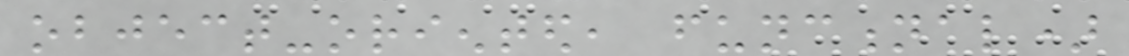object-oriented, functional)
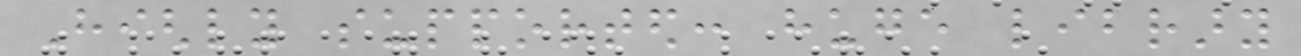Highly supported: huge library
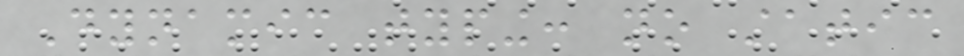Dynamic typing: no static
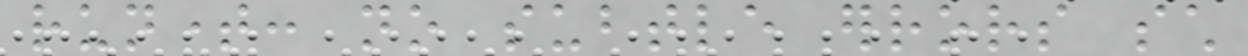runtime: no subtle errors such
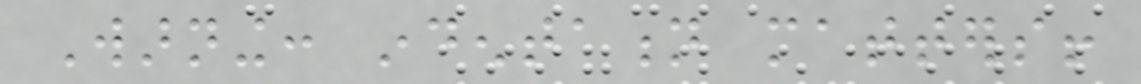Warning: indentation matters!
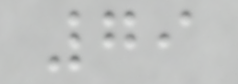79
